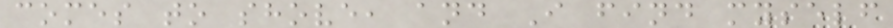comes to shove, and I find myself
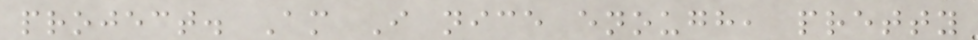project. Am I nice enough, pretty
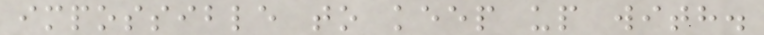impossible to keep up with.
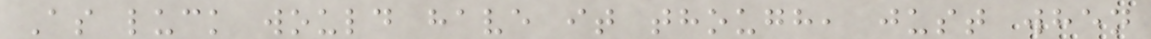As luck would have it though, just when
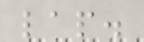lap.
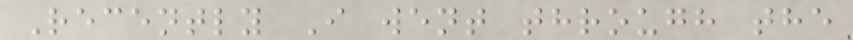Recently I went through the
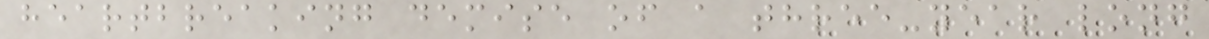heartbreaking demise of a three-year long
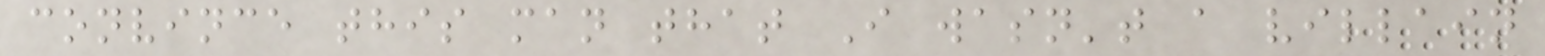convince this man that I wasn't a villain
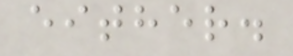either.
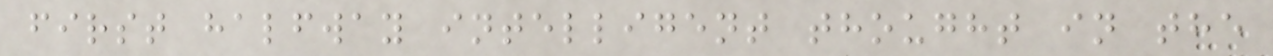first halfway intelligent thought in the
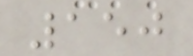150
